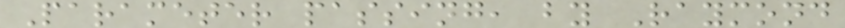Parameter passing, by Raymond
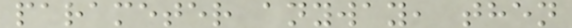parameter anyway, then
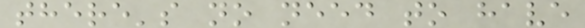there's no need to have
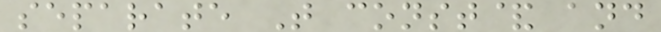separate T const& and
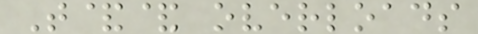T&& overloads
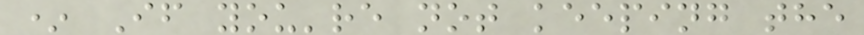* If you're not keeping the
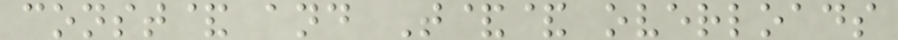const& and T&& overloads
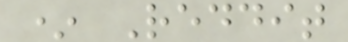* Reddit
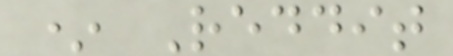* Reddit
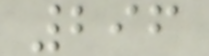296
